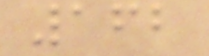162
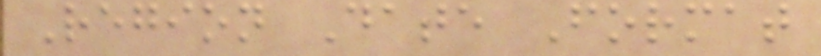Region Date Format
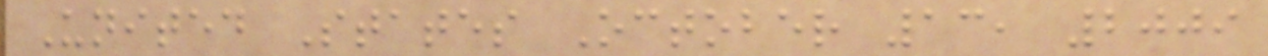United States October 13, 2009
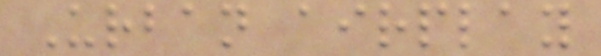Urban airplay
